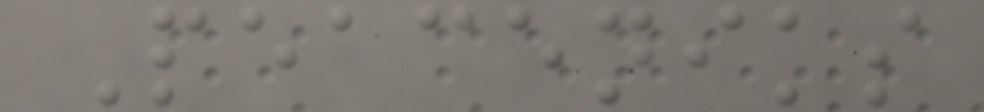Peaceniks
